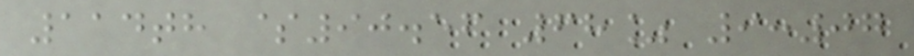114th $90.56 68% 9:07
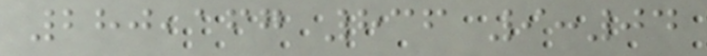280,167 836 9:04
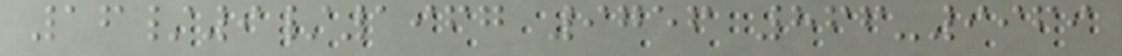16/9/1967 9756 866-9969
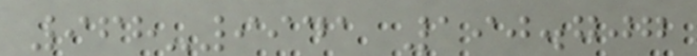968-9941 190.707
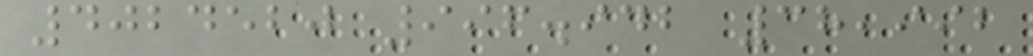4024520 996.942 38,992
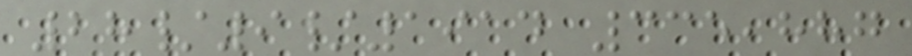28/9/1914 335,887
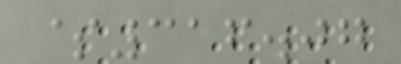$316.07
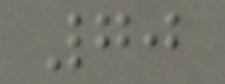70
